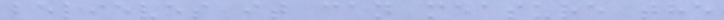believes it can measure the
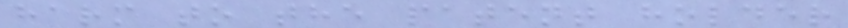harm to the patent holder
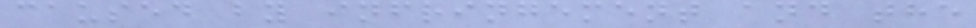caused by infringement and the
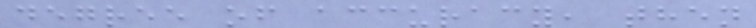degree of accuracy, then
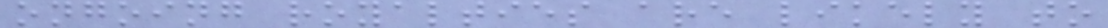ongoing royalties are likely to
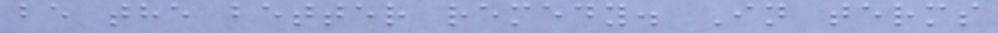be the better remedy. In terms
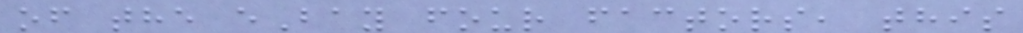of the eBay four factors, this
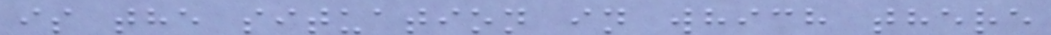is the situation in which there
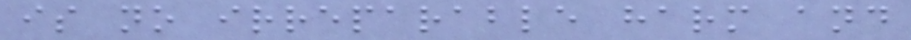is no irreparable harm and
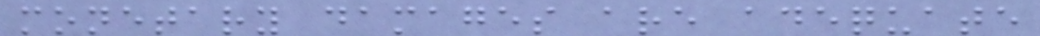monetary damages are adequate
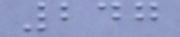247
